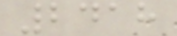2418
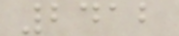2412
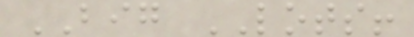BIG LOTS!
